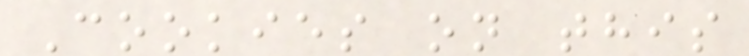Cookies on this
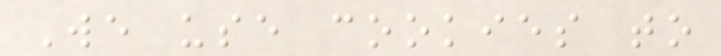We use cookies to
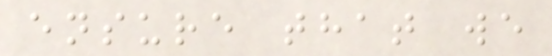ensure that we
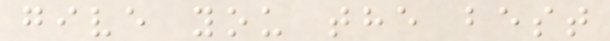give you the best
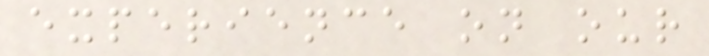experience on our
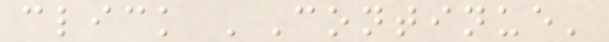click 'Continue'
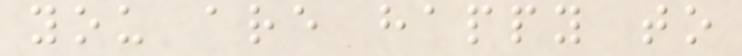you are happy to
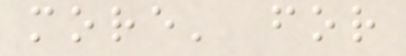more' for
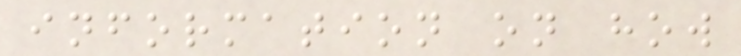information on how
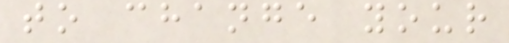to change your
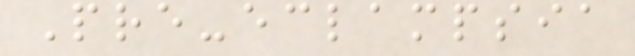Pre-eclampsia
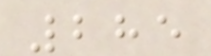285
